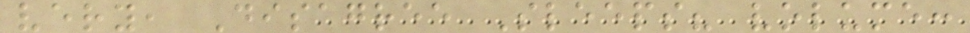very, Disagree Sleeps? volume:
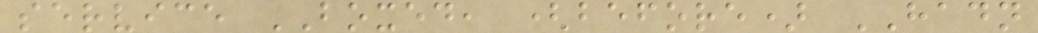service BOXED, (before) HADN
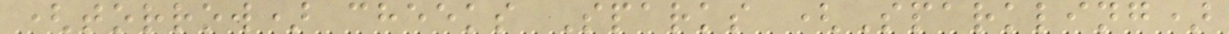(torrow) cheeks Sparks (Sparkling)
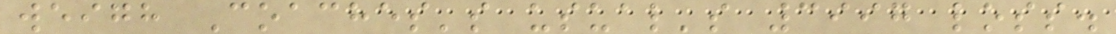weigh Coaches's usual's 3997 loss.
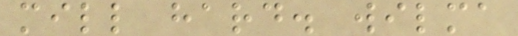mill hard. wilma
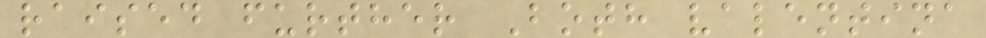raised further Both valentina
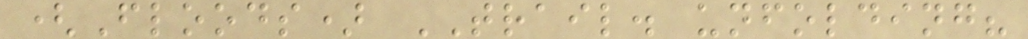(Floods) TRAIL. unfolding?
